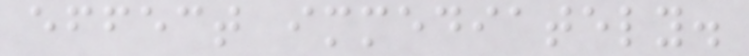effect immediately.
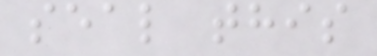seal this
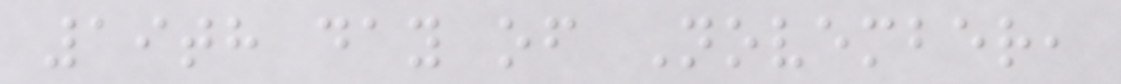19th day of November,
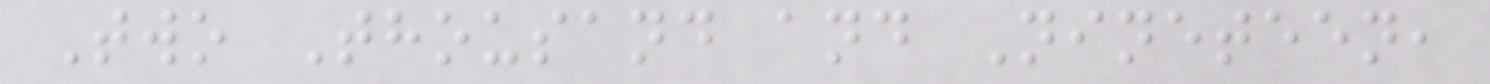Two Thousand and Nineteen,
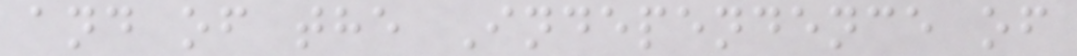and of the Independence of
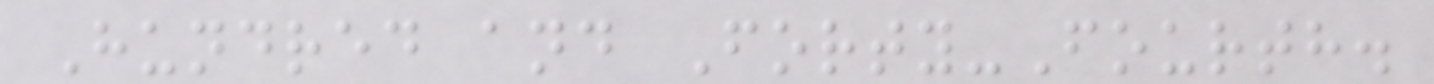Hundred and Forty-Fourth.
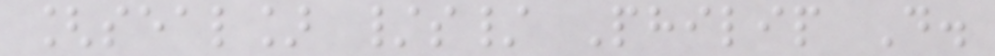[seal] /s/ Philip D.
